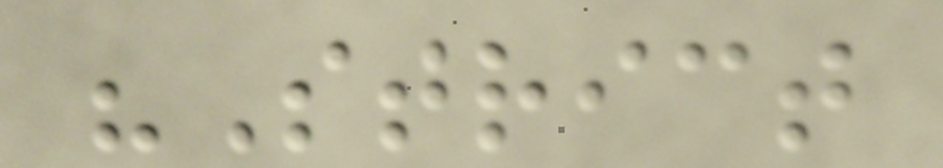"Strict
